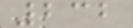232
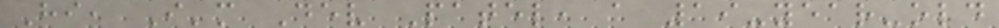Hi, I'm Dev Patel, a 19-year-old
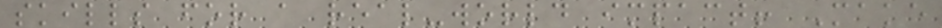skills for a real-world impact! Make
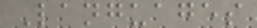Languages
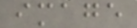image
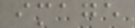image
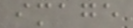image
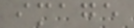image
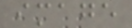image
